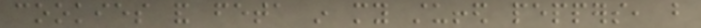cookies and feta in my stuffed peppers, but
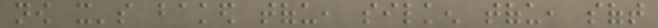now it's baked tofu, silken tofu, soft
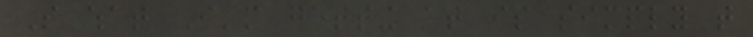So what I'm getting at is simply that
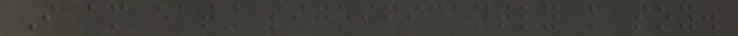I am eating significantly more soy.
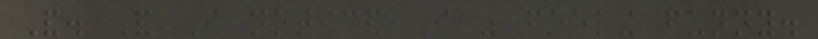And. And I noticed I was feeling funny.
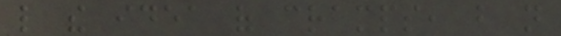like the idea of cramps, but not
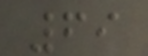69
